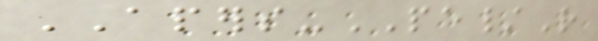APERS-PE/R
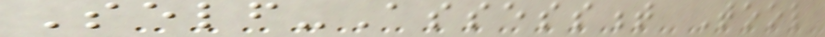Self-Assessment Tool
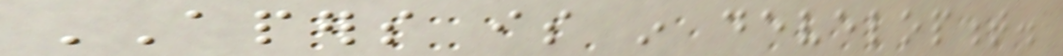APERS is in development.
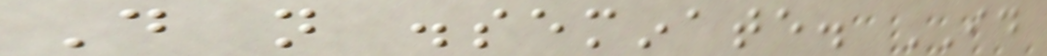Do not disseminate. ID
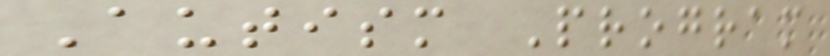Autism Program
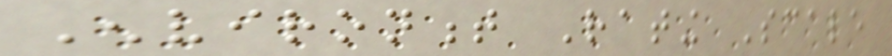Environment Rating Scale
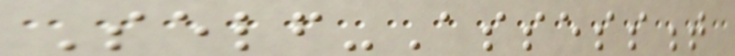Self-Assessment
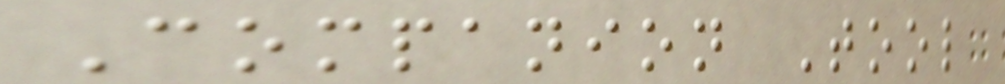Companion Tool
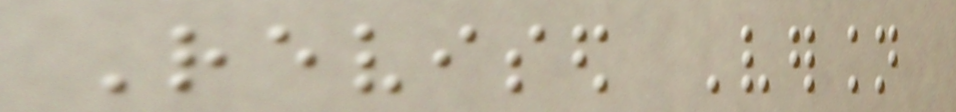Revised Version
